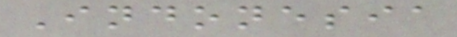Indonesia
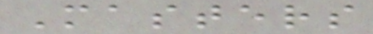Masters
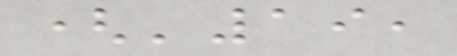('19,
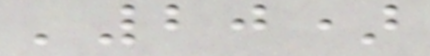'20)
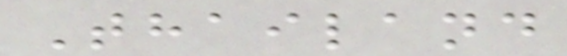Thailand
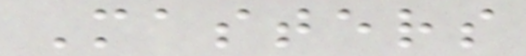Masters
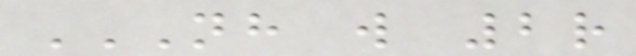NH W 2R
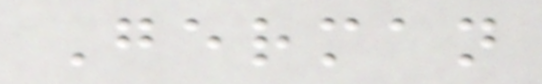German
